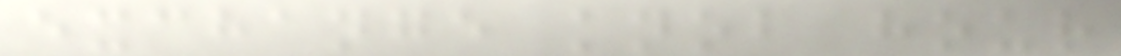exchange knob hour
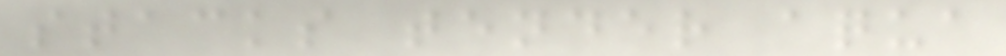stacks tender aqua
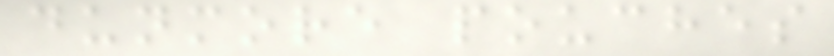dunmore pouches
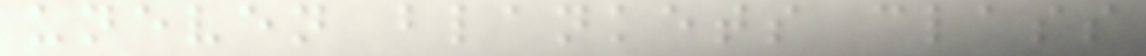uneven blankets class
